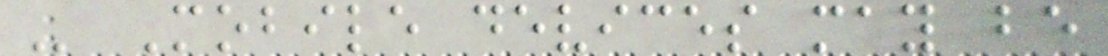- Mobile devices may be
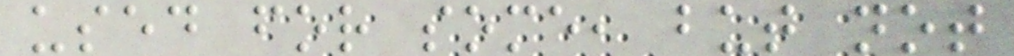used for some, but not
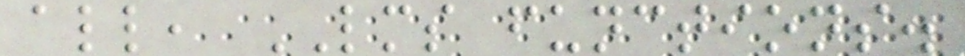all, LMS functions.
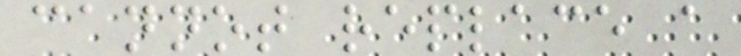cannot replace a
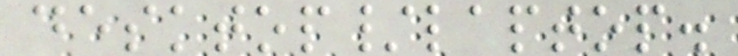desktop/laptop.
